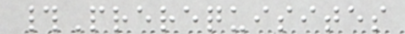#Prerequisites
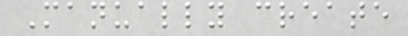Manually create
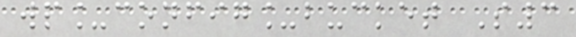wp_config_bucket S3
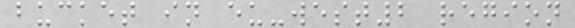bucket in eu-west2 region
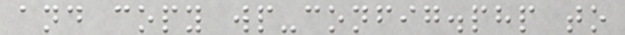and copy wp-config.php to
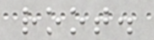root.
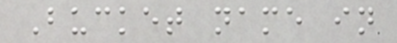Bucket name in
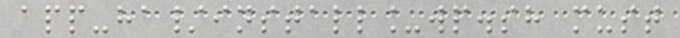app-ha/install_wp.sh must
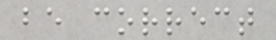be correct
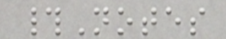#Notes
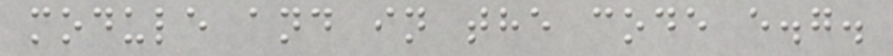module and in the code e.g.
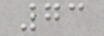73
